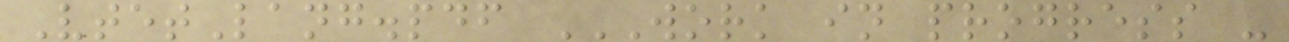VtetLang.pdf WORK IN PROGRESS -
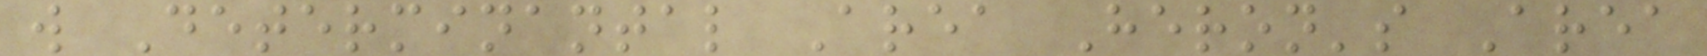w Determinantal Area Heron's Area
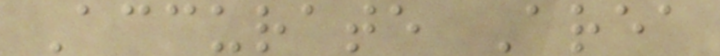Accurate Area
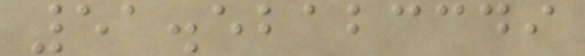51.52123349
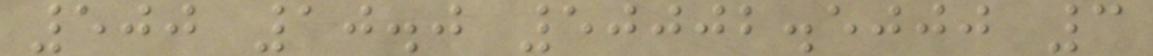500 10.0 50002.5000 3
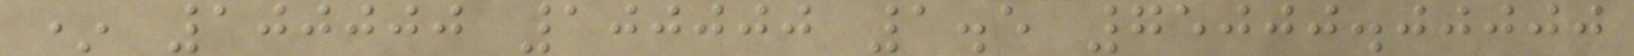* 100000 100000 1.5 75000.00000
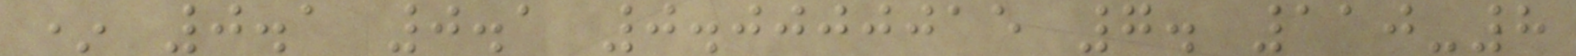* 0.1 0.1 0.0000015 7. 110-8
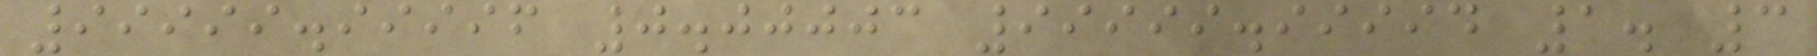99999.99996 0.00003 99999.99994 1. 3
